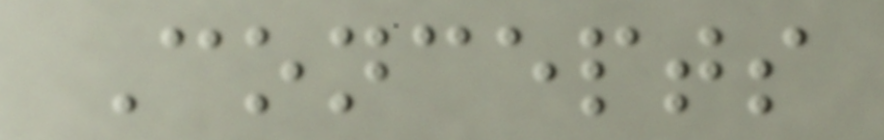Concepts
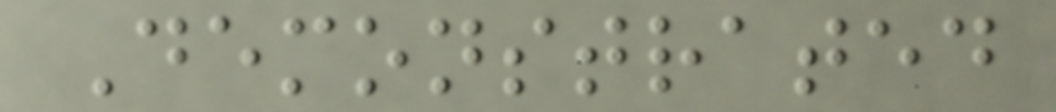Demonstrated
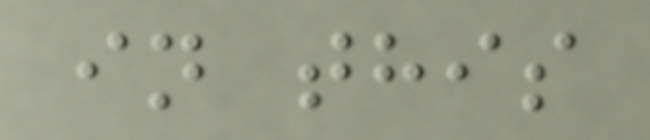in this
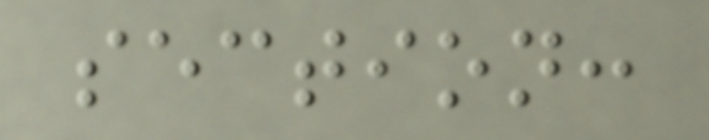section:
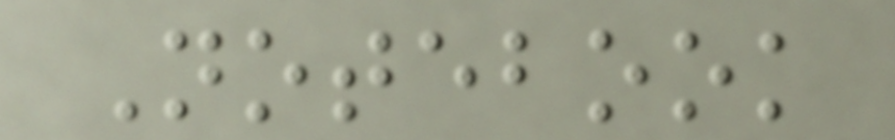Notebook
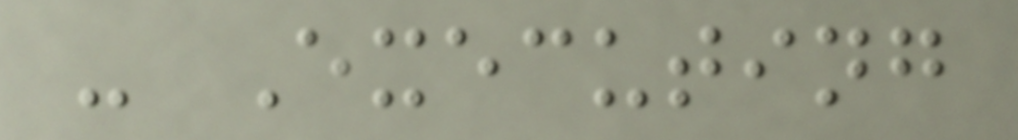- Executing
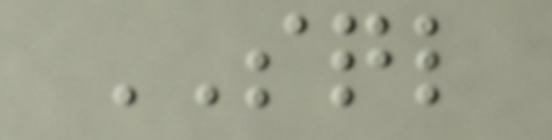SQL
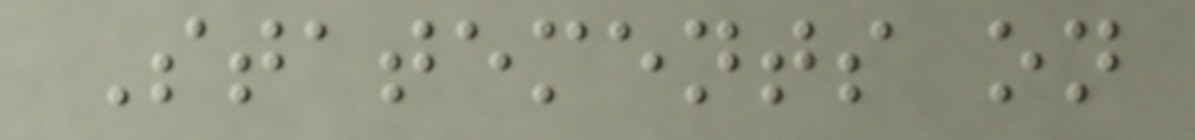Statements on
